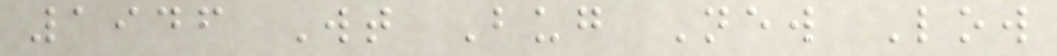1946 Wt Bug New Low
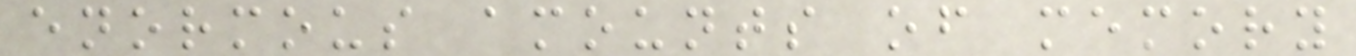enormous amounts of memory
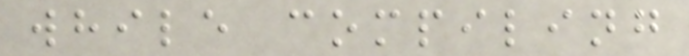while compiling
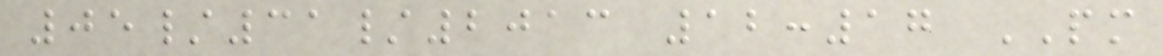05/31/2013 12:17 PM
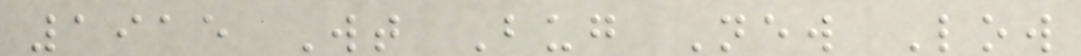1915 Wt Bug New Low
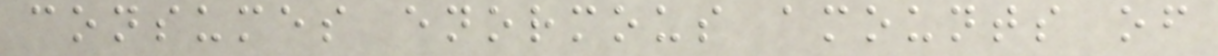consumes enormous amounts of
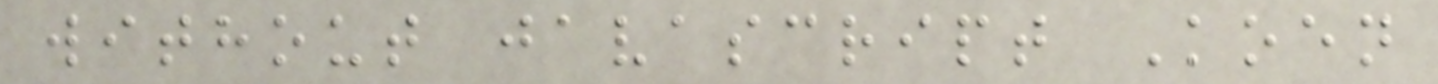without javascript Koen
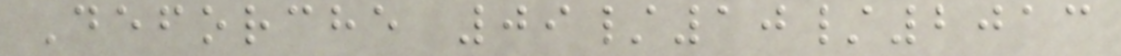Deforche 09/10/2013
